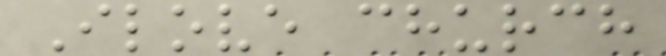Ilove church
